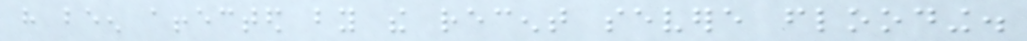have been affected by the recent severe flooding.
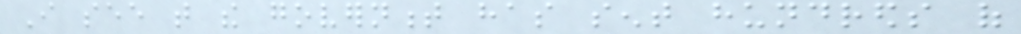I see that the government has sent hundreds of
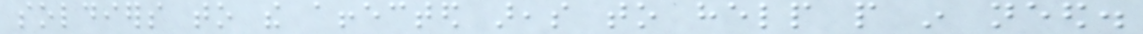soldiers to the affected areas to help people in need.
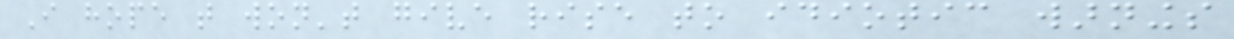I hope that won't give rise to idiotic warnings
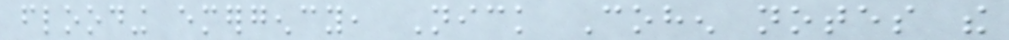flooding emergency, Nick Cohen notes the
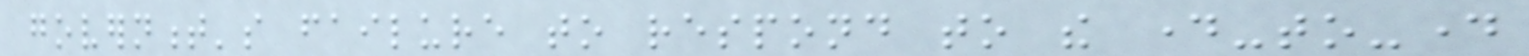government's failure to respond to the day-to-day
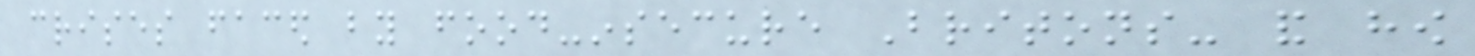crises faced by food-insecure Britons- and how
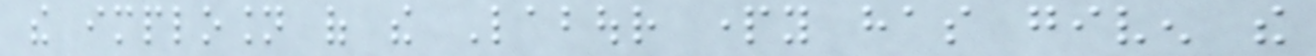the implosion of the Labour party has given the
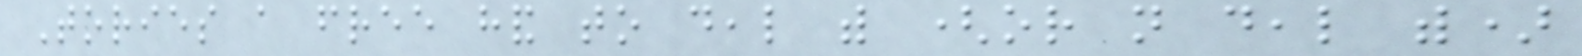Tories a free hand to deal with (or not deal with)
